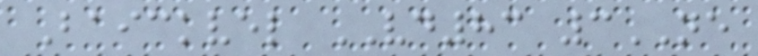Baickvel VD83 3NE
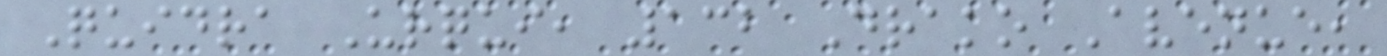Quidra Urqui, 132 Drako Avenue,
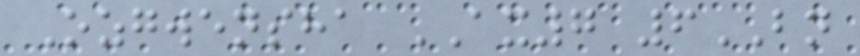Ozgwensha AX7 6BN
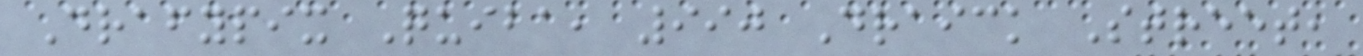Drafypix Quiba, 990 Draick Street,
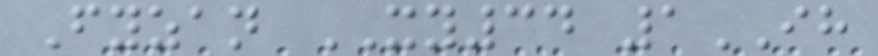Fyzan XY34 1IH
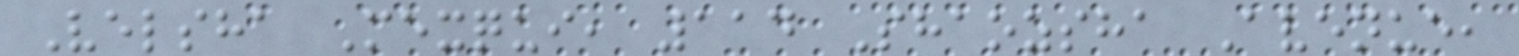Velsha Mexqui, 114 Shaozsha Avenue,
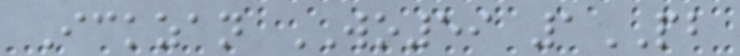Ickzan WO59 1PB
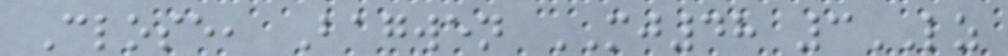Close, Bagwen MJ48 3LZ
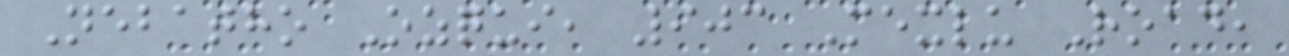Nebatho Ozqui, 903 Mexlu Road,
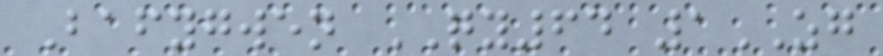Bafygwen QY64 1ZG
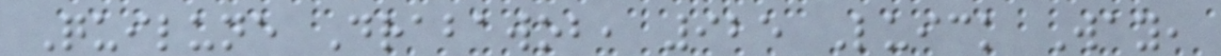Quilune Drabawob, 925 Luick Way,
